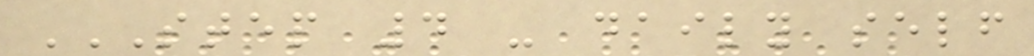STEP 4 - DAILY SELF
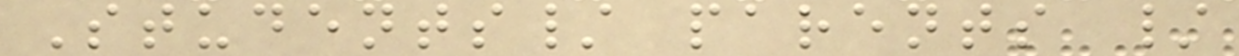Students/ parents /
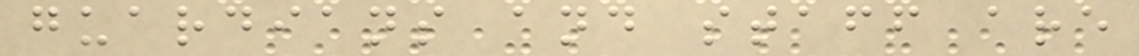guardians and staff are
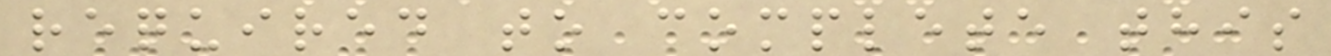required to complete this
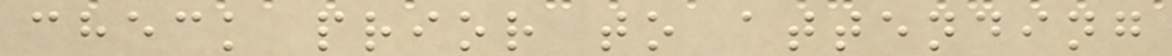check prior to attending
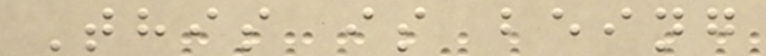This is being
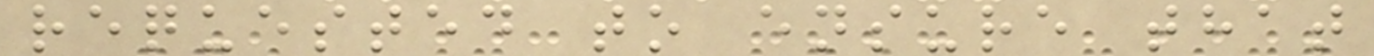requested to ensure that
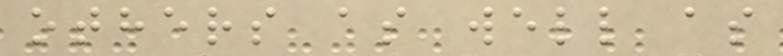others as well as
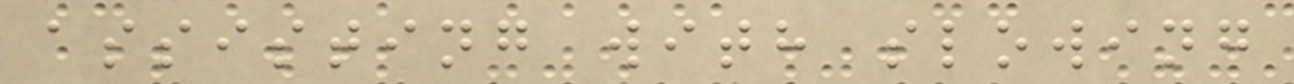assisting with slowing
